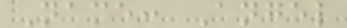Name: Angel
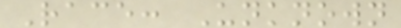Race: Unknown
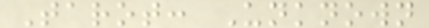Tarot: Unknown
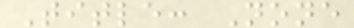Title: None
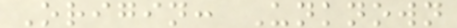Origin: Unknown
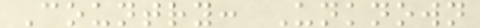Country: Unknown
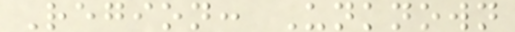Region: Unknown
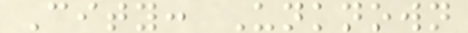City: Unknown
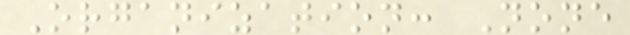Organization: None
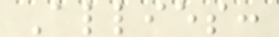Allies:
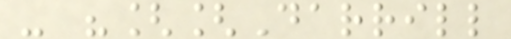- "[[Darrill
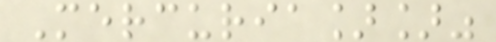Mercuria]]"
